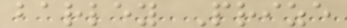barley Prize
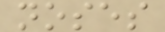noses
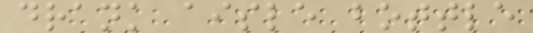drank aisle bottle
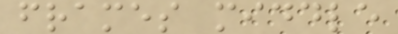frames middle
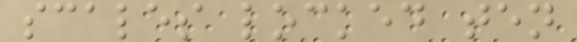scales locked ten
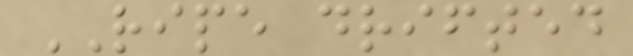RIPE drifted
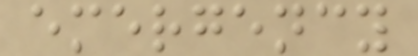emergency
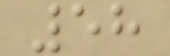58
